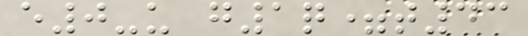e0-u g1q=t43
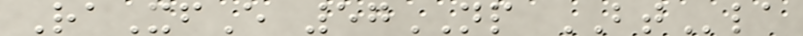RaXfE 57NP BTla
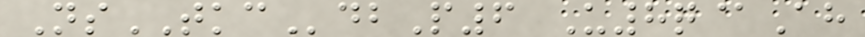NsTKCdbP6 U8q@Ah
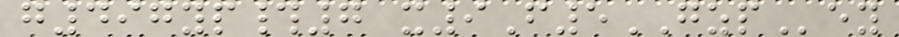g497yp#7 x9F5GZPey
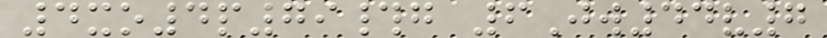4xo4p79#g 6Jw44v7
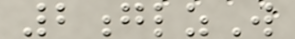2glzW
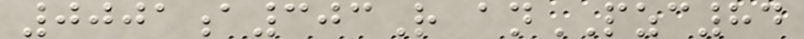0001a303R anPZC84
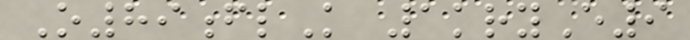O89flK 1kryE9
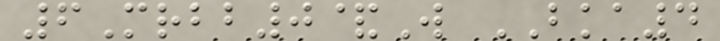6Mrbb0&W BKA4
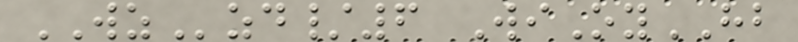WZzd/6 WiOyHB
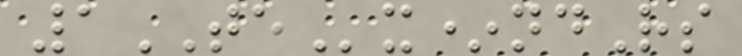1TEx*ndRs
